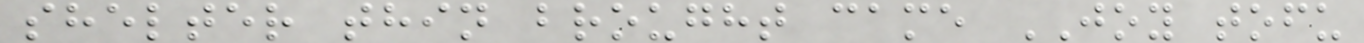shelter thin brought came JOY tofu
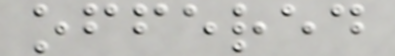offered
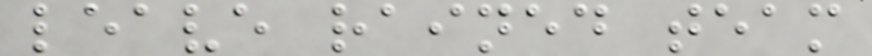leave rained team
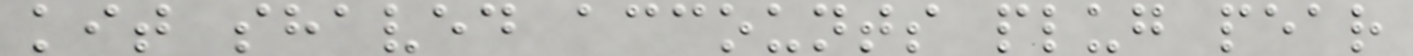kit shaved accounts plug pear
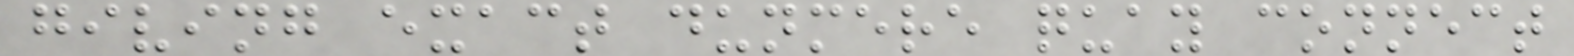giving exact dunmere quay connect
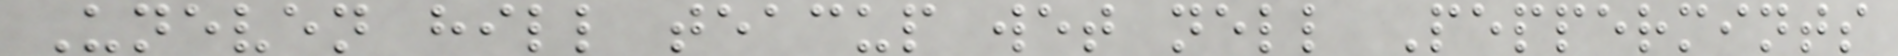Uneven hill teacup wet nell Peppermints
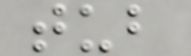tub
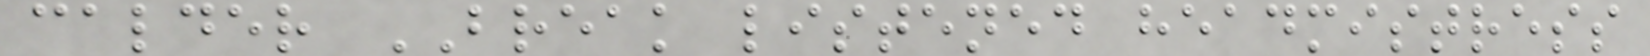calder BREAK listened headmistress
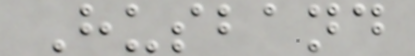Husband
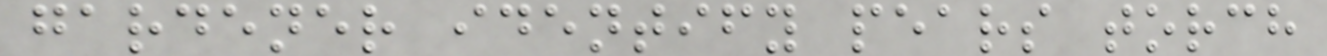gardener identify pears torch
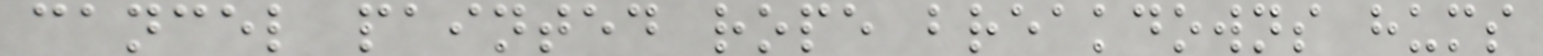cancel painted rope breakdowns hums
